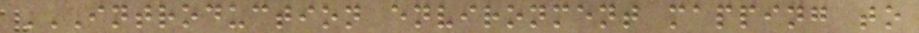INTRODUCTION ENVIRONMENT MAPPING TO
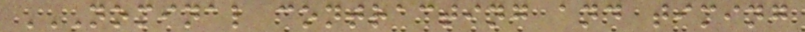NOMINAL CONTRACTING AND TIMING
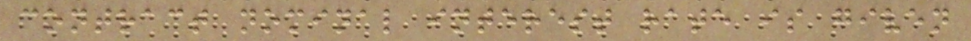contract nominal interest rate is given
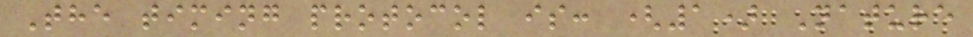The timing protocol is: (1) Nature
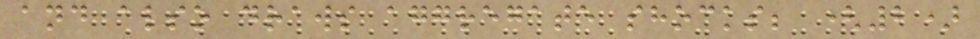and also draws aggregate shocks; (2)
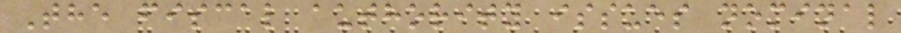The fiscal authority issues nominal
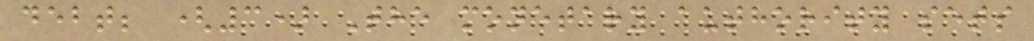debt; (3) The monetary authority sets
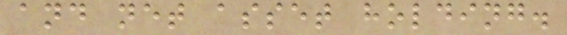and net asset holding.
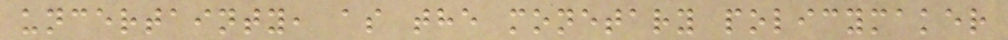uncertainty, as the monetary policymaker
